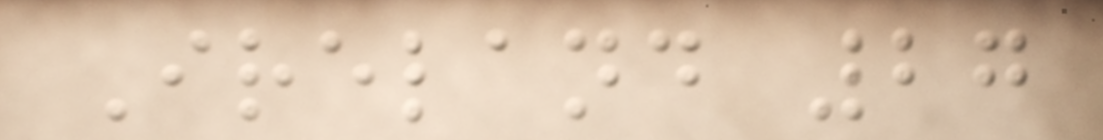Ireland 27
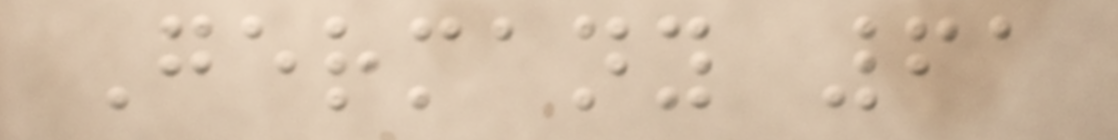Germany 61
